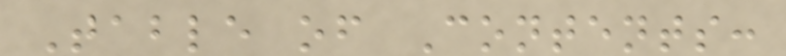Table of Contents:
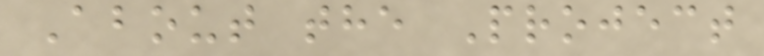About the Project
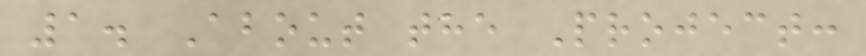1. About the Project:
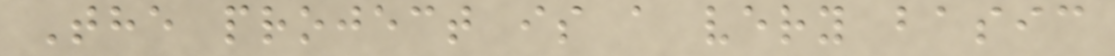The project is a very basic
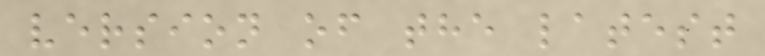version of the latest
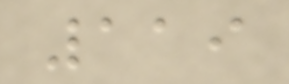119
